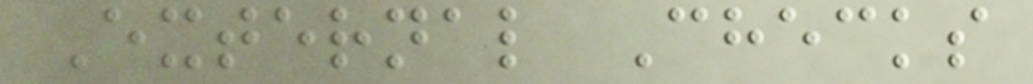External Checks
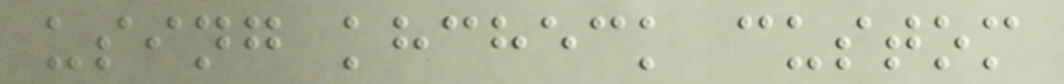using khcheck custom
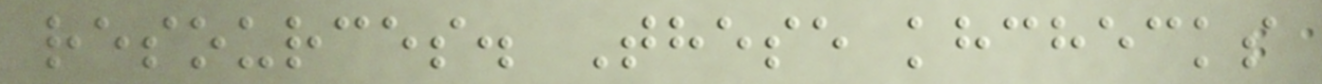resources. These khchecks
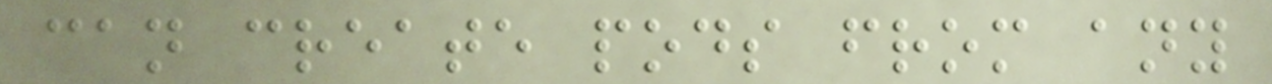can create pods from any
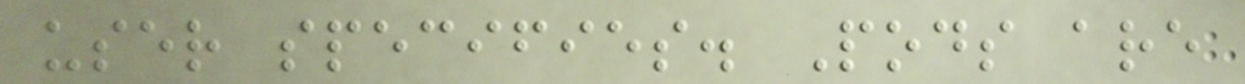user specifies. Pods are
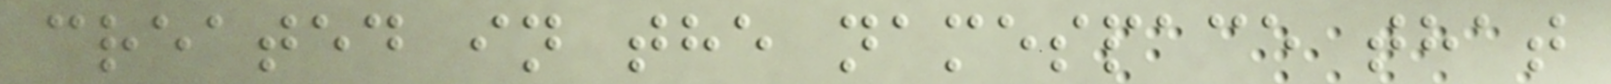created in the namespace that
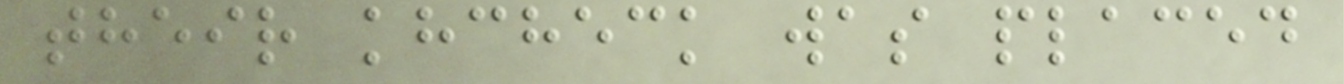their khcheck was placed
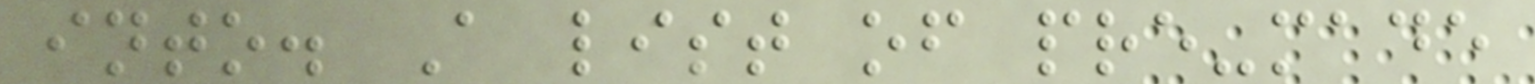into. A list of pre-made
